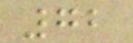72
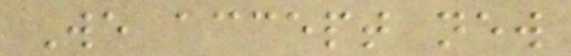We accept new
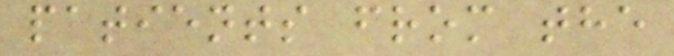patients from the
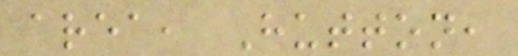area, Hutton,
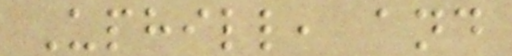Uphill, and
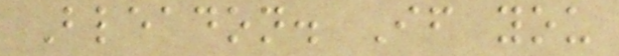Bleadon. If you
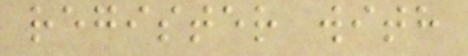register with
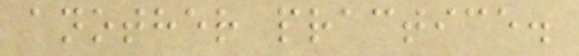another practice.
